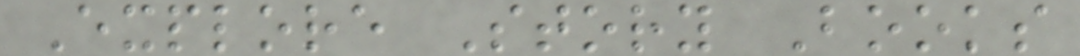Explore Story Books
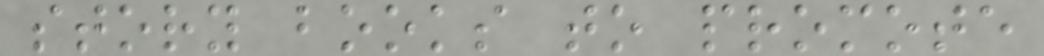story books to promote
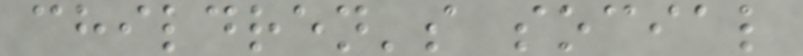children's social
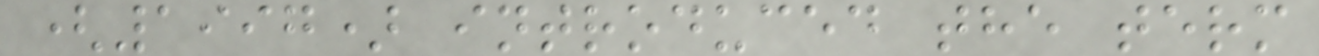(1997) introduced the term
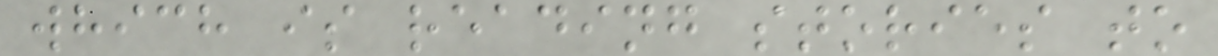which is reading stories to
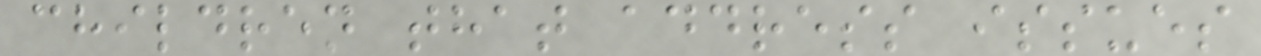children that address issues
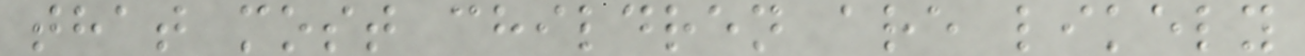that most children are likely
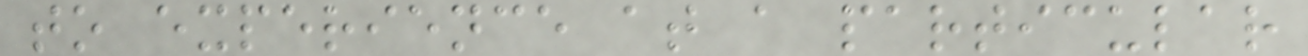to experience at a particular
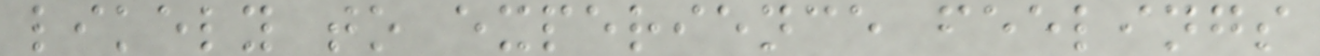likely to experience feelings
